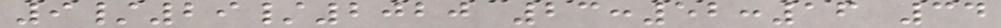9/29/2020 23:52:16 34
